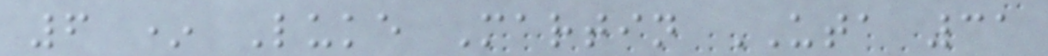6 * Luke Martin UTA 31
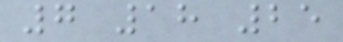7 18 25
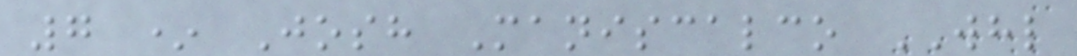7 * Josh Maniscalco WHL
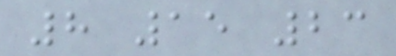8 15 23
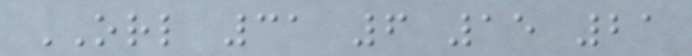ORL 31 6 15 21
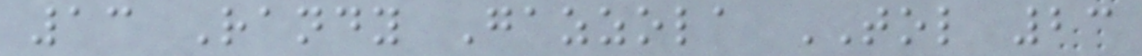13 Randy Gazzola TOL 23
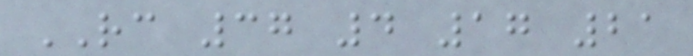RC 37 4 17 21
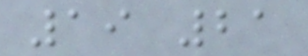19 21
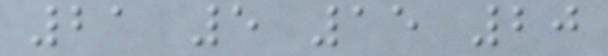21 5 15 20
